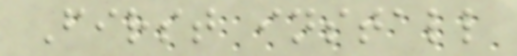First install
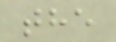the
